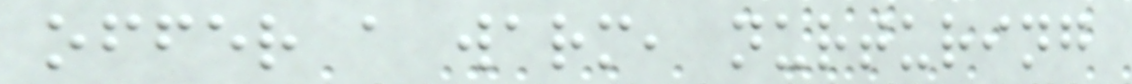offer a warm, nurturing
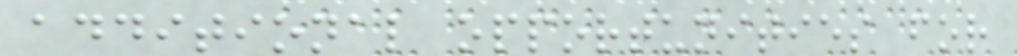additional opportunities for
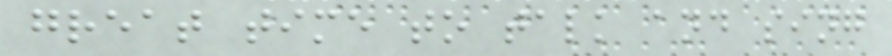great time to talk and sing
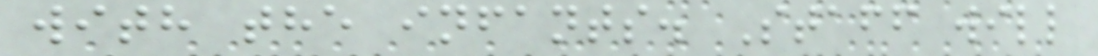with the infants. Staff will
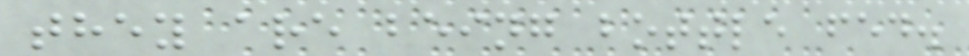they are being bottle fed.
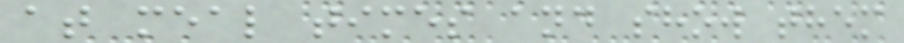at meal times and show them
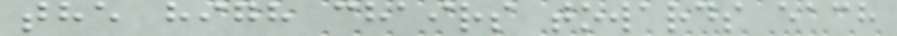the high chairs towards each
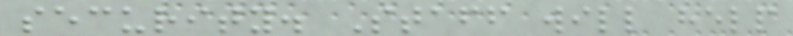security. Staff will help
